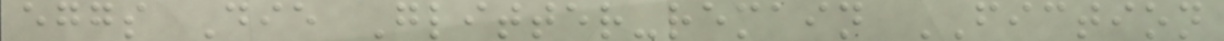eggs Die Glitter-remain FICTION
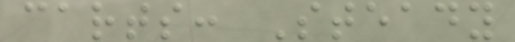carts: Steady
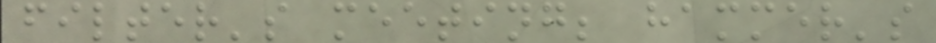filter's meeting; hammer's
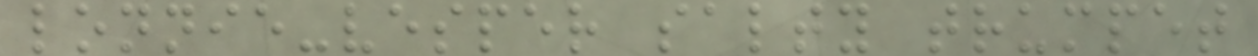lonnie-vesper salty trumpet
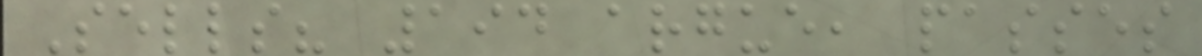Sells? 194 argue, passes
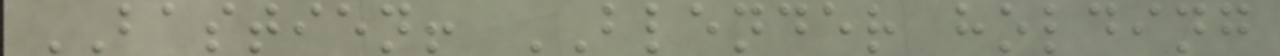BASTIEN! BLENDER holding
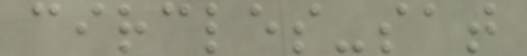circles-sat
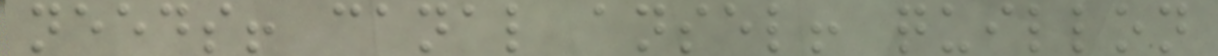needs! canal ansel! quillon
